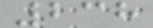238
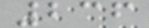236
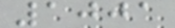1001
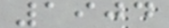1904
